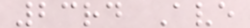23rd Ave
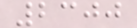2300
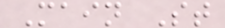Main St
